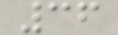36
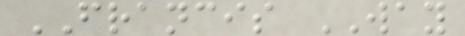FRANCIS WAY
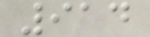914
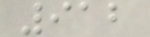912
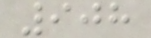908
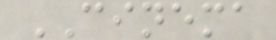CINEMA
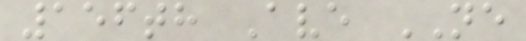156th Ave NE
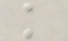k
